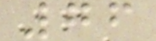76
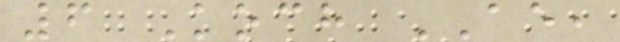6 Koch AE,
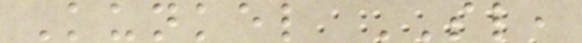Kunkel SL,
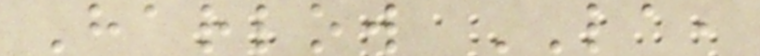Harlow LA,
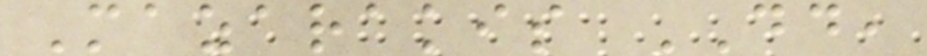Mazarakis DD,
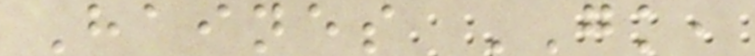Haines GK,
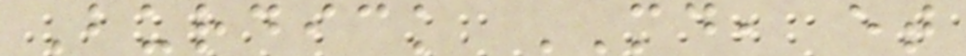Burdick MD, et
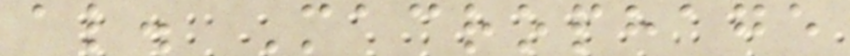al. Macrophage
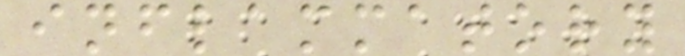inflammatory
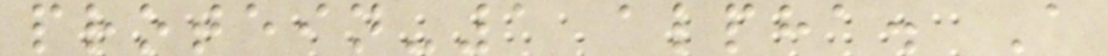protein-1 alpha. A
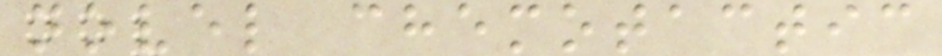novel chemotactic
